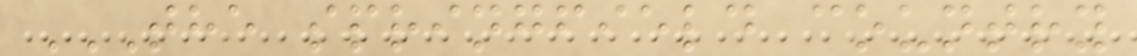THE SPRINGFIELD COUNTRY
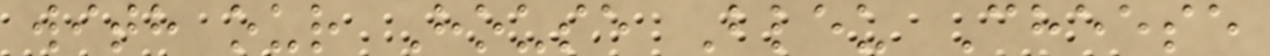with our House Bleu Cheese
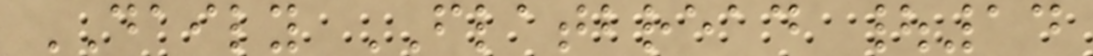DAILY FLATBREAD |14
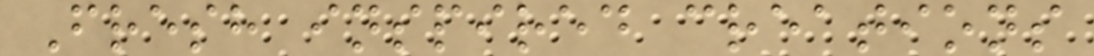Fresh inspired creations
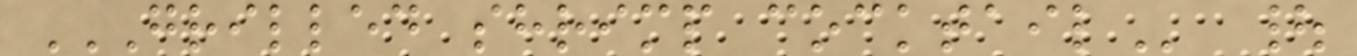GRILLED SHRIMP COCKTAIL |
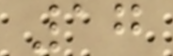17
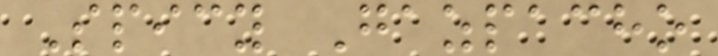Spicy Gazpacho
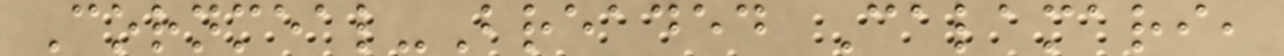Cornmeal-Breaded Calamari,
